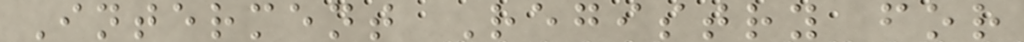Interment Registry for
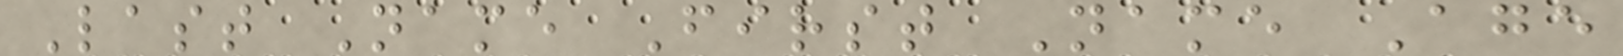Last Name First Name Age
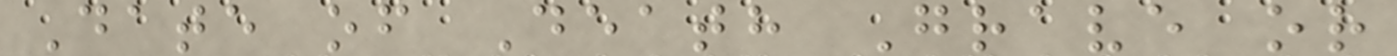Date of Death Grave or
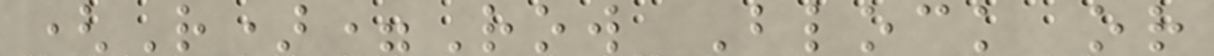(R)=Row Block or
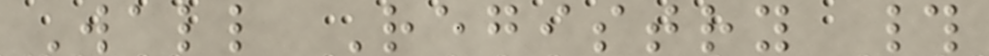Wall Registry #
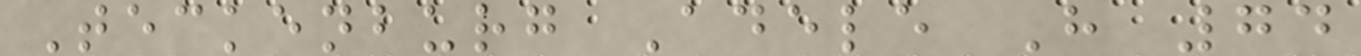Teckenburg Adele H 74
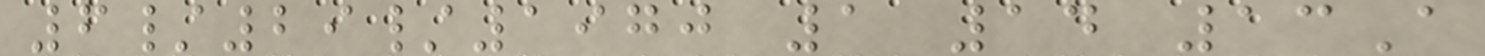6/29/1970 1 14 13A
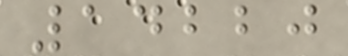14220
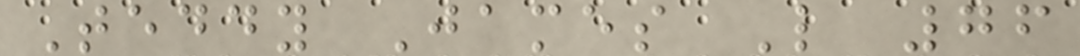Teddy James L 76
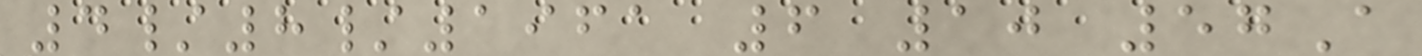4/8/1961 6 10 57A
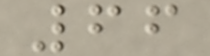66
